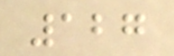127
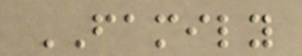FAMILY
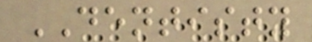DENTISTY
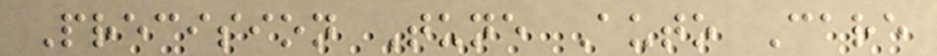Precision Tune Auto Care
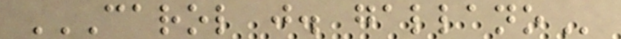CAROL J. GALLANO
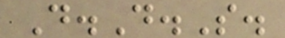D.D.S.
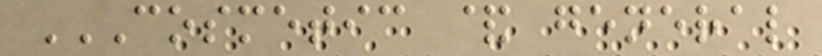COSMETIC & GENERAL
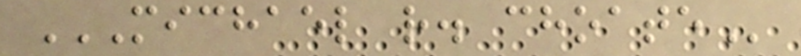MICHAEL R. CHOATE
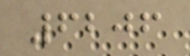6206
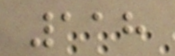118
